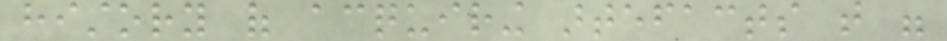history of acquiring artefacts that were
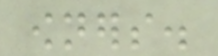owners.
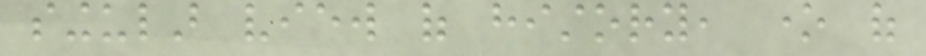singular view of history, one of
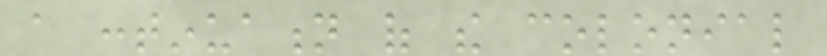a continuation of the colonial
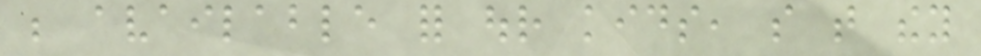be available for our kids, so that they
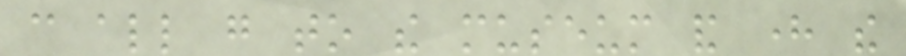can all go to the museum and here the
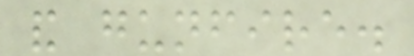and gunfire.
